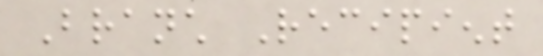Branch Recipient
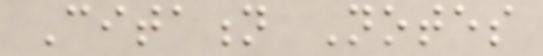Citation Notes
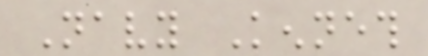Navy Kenneth
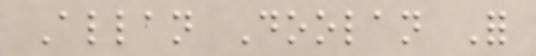Allan Doolan For
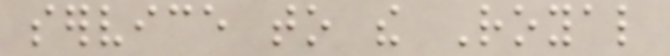service to the Royal
